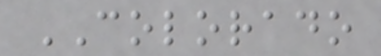COLORADO
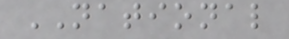NATIONAL
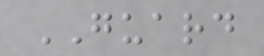GUARD
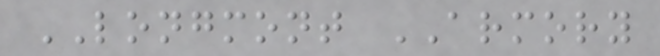LONGMONT ARMORY
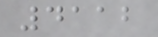4112
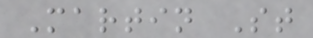Martin St
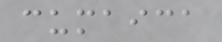cumaica
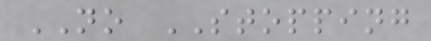NO STOPPING
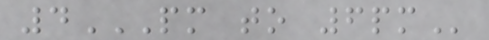4PM TO 6PM
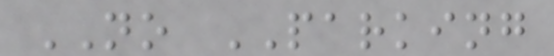NO PARKING
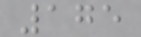175
